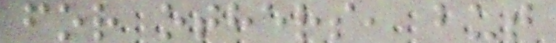for others, but
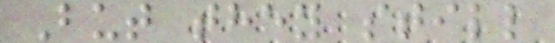But they still
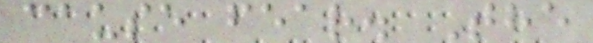cause fear. The
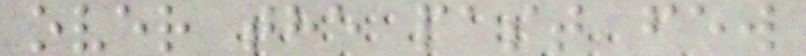over the past few
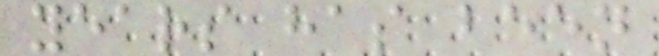years has been
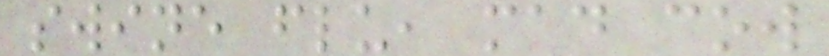swine flu, mad cow
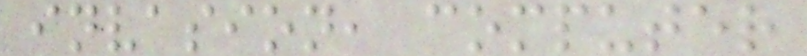invasion, computer
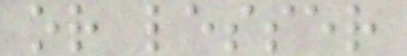or lesser
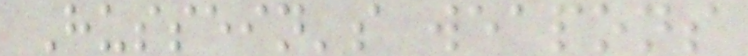Hussein's weapons
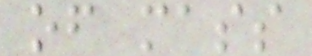of mass
